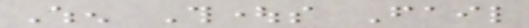When Thoughts Fail
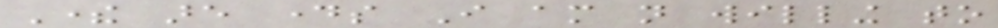There are days I am not willing to
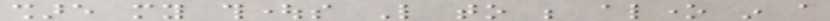share my thoughts Like to be alone in a
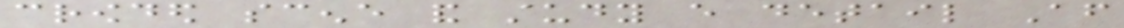crowded scene and study every detail After
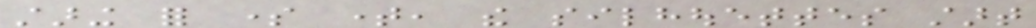staring for some time, the silhouettes start
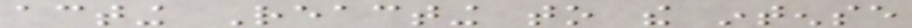acting Reacting to the intense
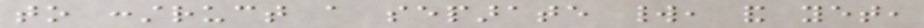to construct a separate world, and yet,
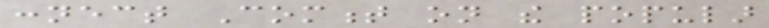connect Comment on the popular
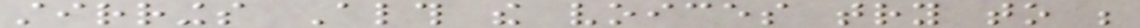stirrings Although the voices try to be
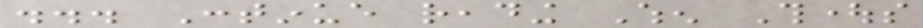... Continue reading When Thoughts
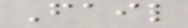Fail
